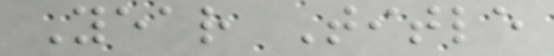Year Title
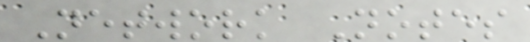Network Notes
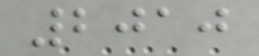2010
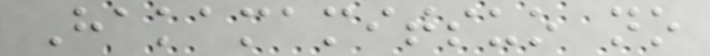Hakamamitsuo no
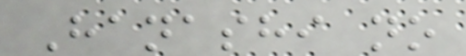Hanashi no
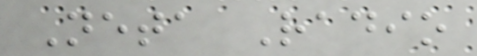Neta Radio
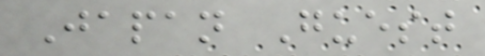Japan Guest
